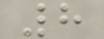8
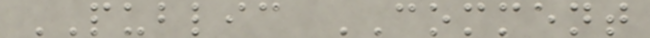PUBLIC COMMENT
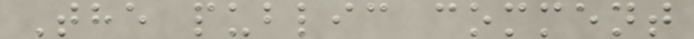The public comment
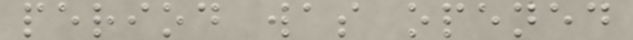period was opened
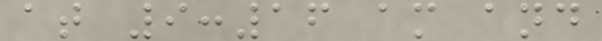at 9:16 am and
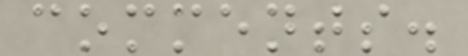comments.
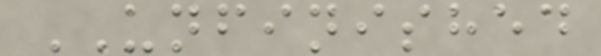UNFINISHED
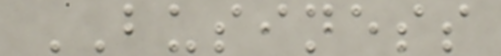BUSINESS
